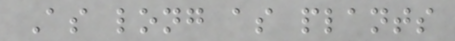As long as plants
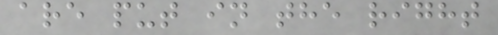are put in the right
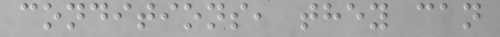conditions, they can
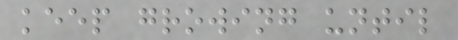keep growing until
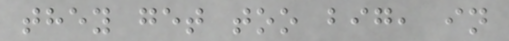they get too big, in
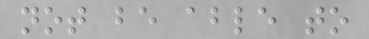not be able to
